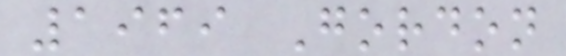1969 Gordon
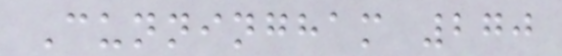Cunningham 270
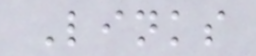Links
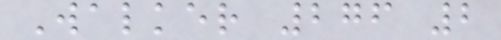Walker 276 2
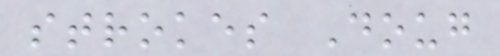strokes Doug
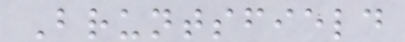Bruntsfield
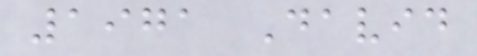1971 David
